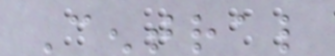Central
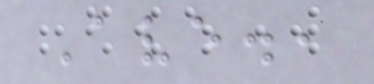Ave.,
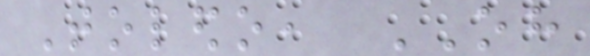Toledo, OH
